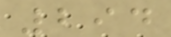294
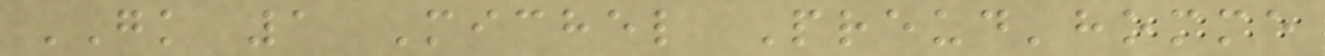GK 1 Michel Preud'homme
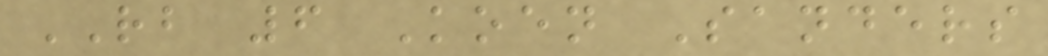RB 6 Koen Sanders
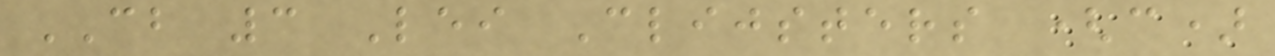CB 3 Lei Clijsters (c)
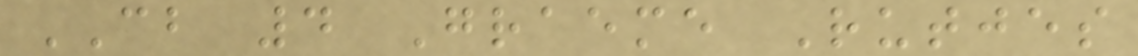CB 4 Graeme Rutjes
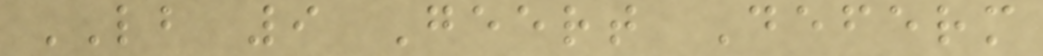LB 9 Geert Deferm
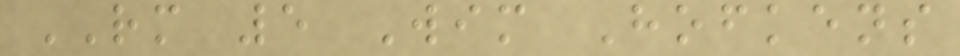RM 5 Wim Hofkens
